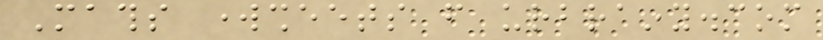Maths worksheets from urbrainy.com
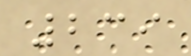239
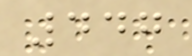447
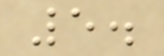5.
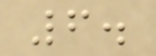6.
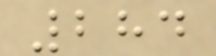284
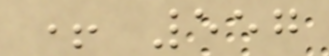+ 557
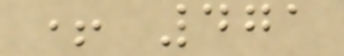+ 471
